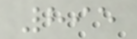895
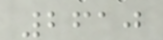2610
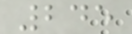245
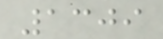1309
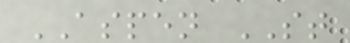ASPEN ST
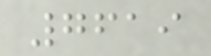7619
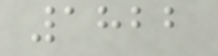1822
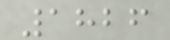1826
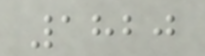1820
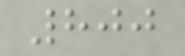800
